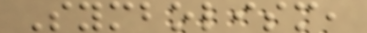Symbolism,
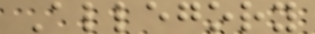Allegory
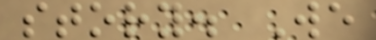story. We
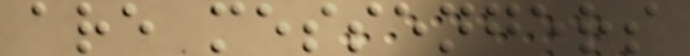are messengers
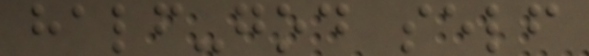half-god self
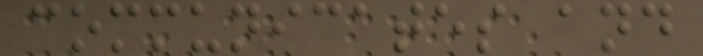communicates and
